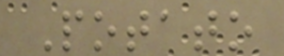Potato
